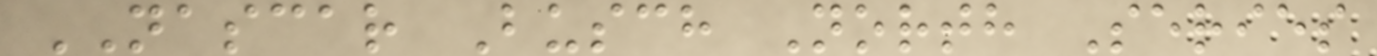NASCAR Busch North Series
